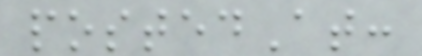postedAt:
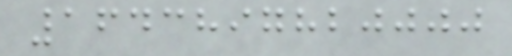1643897820000
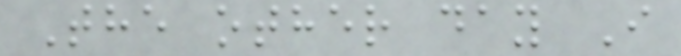The other day I
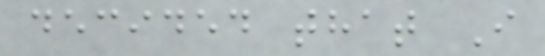decided that I
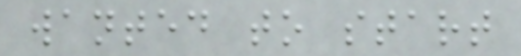wanted to start
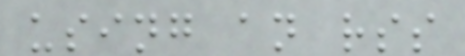using an rss
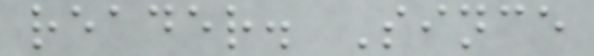reader. Since
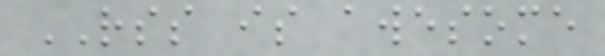RSS is awesome
